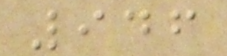946
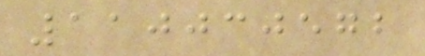110030572
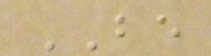BE
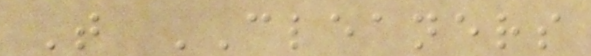T CLEANERS
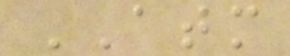ATM
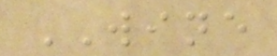WINE
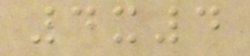4x4
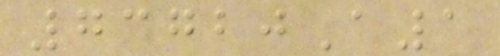73720A1
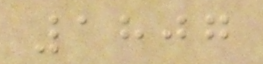1807
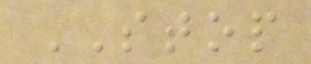STOP
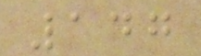147
